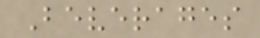Beverages
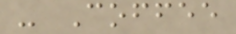- Coffee
